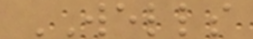WELLS
